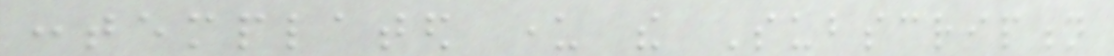contemplated under the Subscription
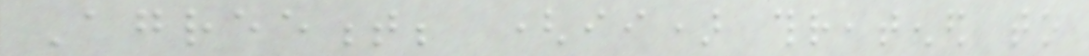Agreement; (ii) threatened to
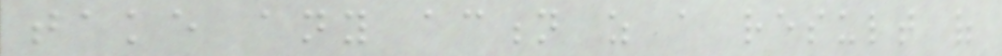take any action as a result of
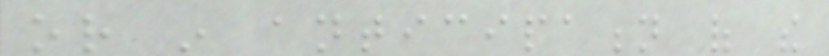or in anticipation of the
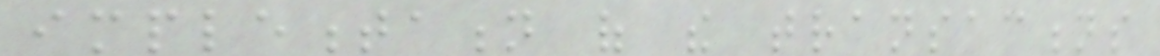implementation of the transactions
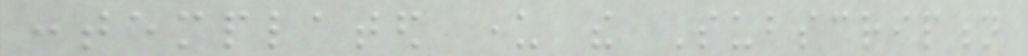contemplated under the Subscription
